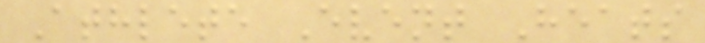Athlete Event Heats
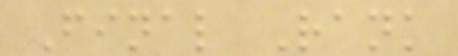Final Rank
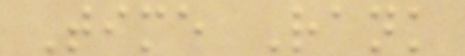Time Rank
